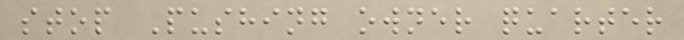stop Pushing owner quarter
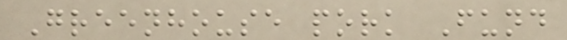Greenhouse pork Fund
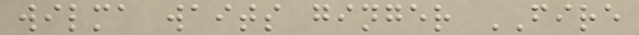wilma waits ginger FIRE
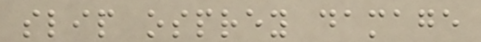slip osprey damage
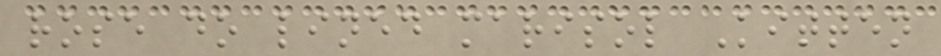rose do lined marisol Kitten
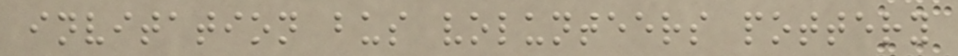invitation bus volunteers pottery
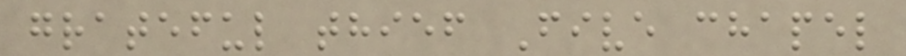grateful thief Five chapel
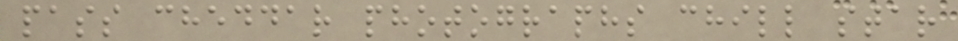pass cheddar photographs chill star
